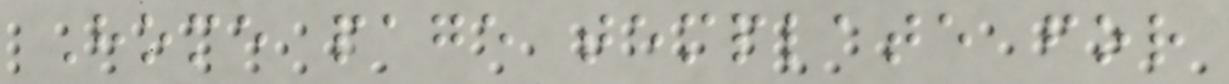Home page template for
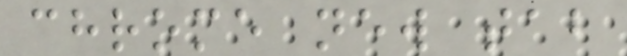chrome new tab
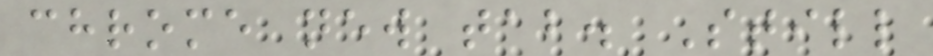chrome new tab. Still
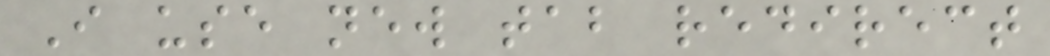I use new tab redirect
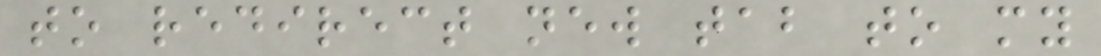to redirect new tab to my
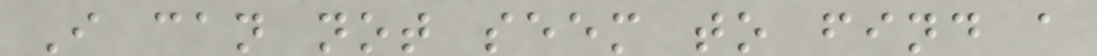I can not seem to find a
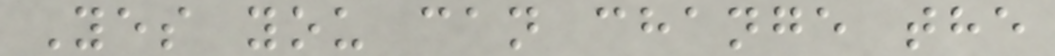Yes you can change the
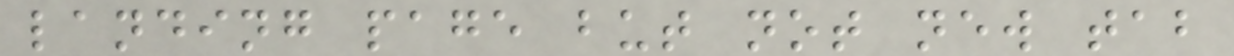landing page but not new tab
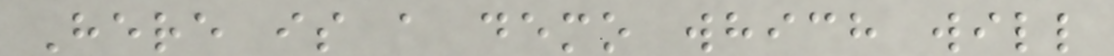Here is a demo which will
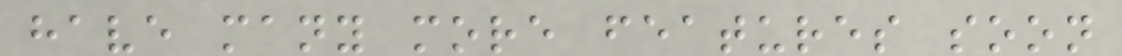have many more features soon
